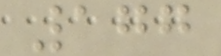177
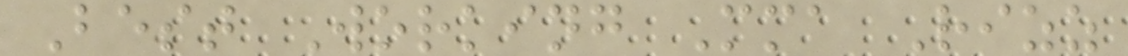Best Working Mma Rizz
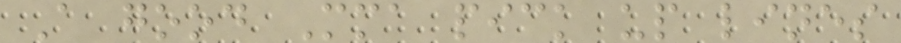A good Mma pick up lines
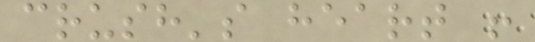crush's heart !
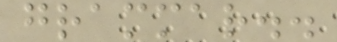grammar..
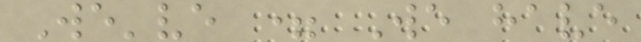We've = We have
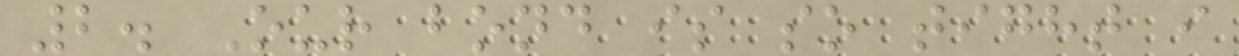2. Our bond is so tight i
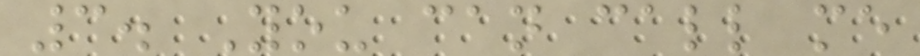3. You can call me
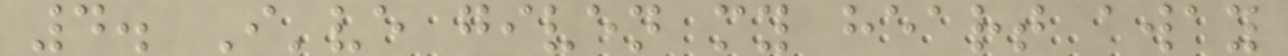4. I've given my heart away
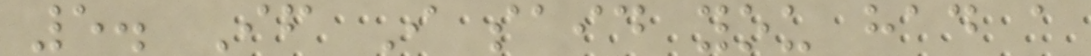5. If I said you had a
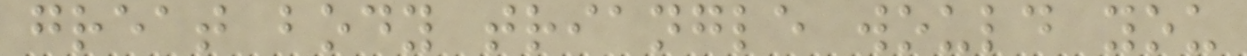great body triangle would you
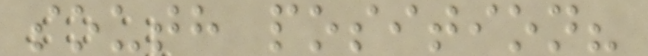south position?
